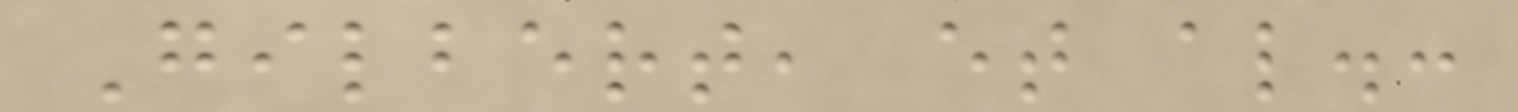Gilbert, et al.:
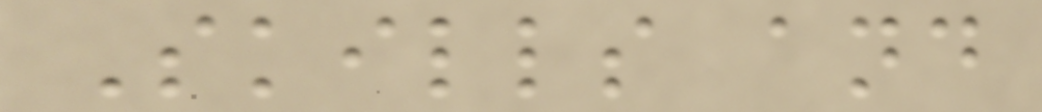Skills and
